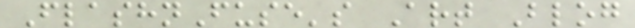FlashnFuse's Art Blog
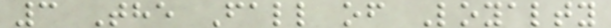3 The Fall of Loyalty
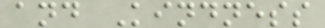and Kindness
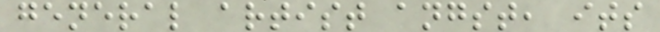general artist angst, its
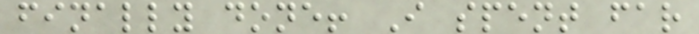finally done! I spent far
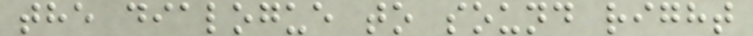the dialogue to sound right
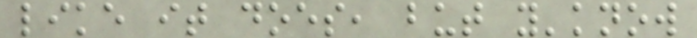like it does, but y'know
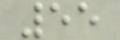55
